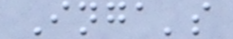Inga's
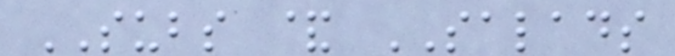SUBS & SALADS
